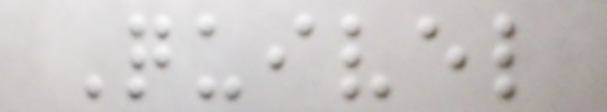Quivel
